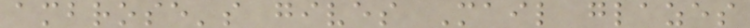ambrose's gives Mail glazes
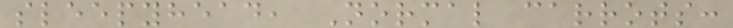sleepyhead, Normal carrots:
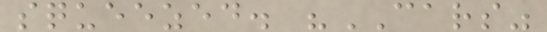squeezed. "CARS"
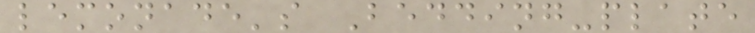lemonade's Bedding-plate
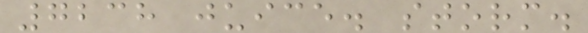7238 juice. storm.
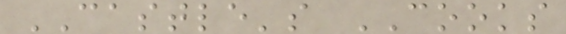CASTLE's COOKS
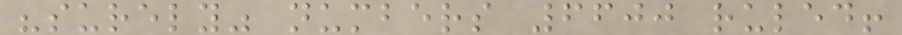"surely" numbers 6600 ruled!
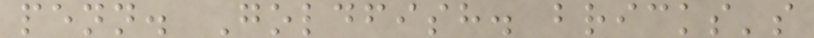penn. Goldfish. bricks's
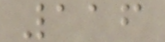116
